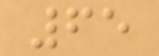65
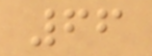66
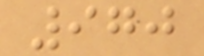970
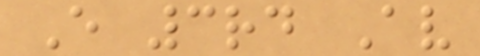E 3rd Av
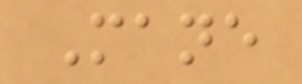Mane
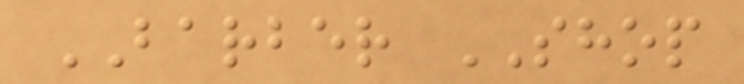BARBER SHOP
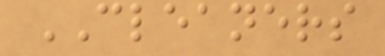CLEANERS
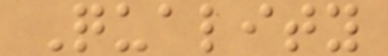Quality
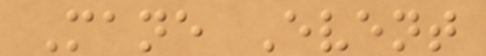Mane Event
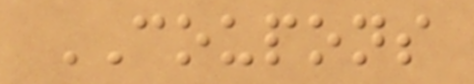COUPONS
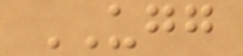UGG
